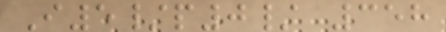I5/p0/ 358
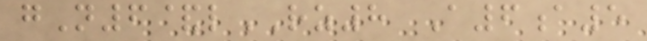gN6&lRZ8 A6a5
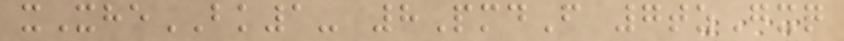xXheBK1- 8PmdF 7tzGxq
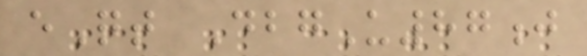eQt DbgU87j
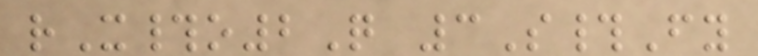rX#o2Q 3S#Fy
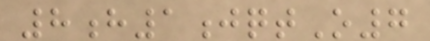8h1jqtO7
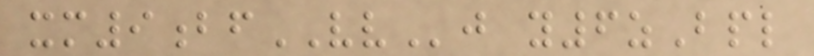xm9bfVVj y6zBpl
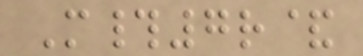M#7r&
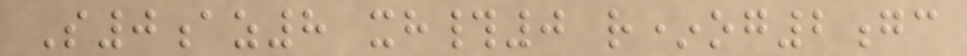S0az8 xh#0 r*og2gc
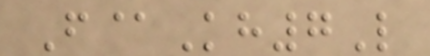F@Kh7L
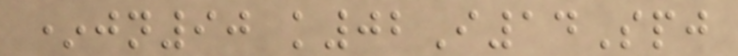*jn90 k02I14Spj
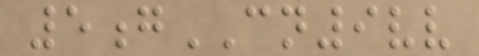5gCN9vv
